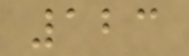123
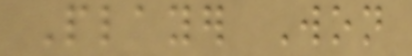Player Won
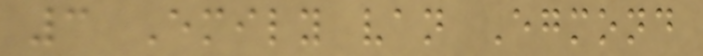3 Emily van Egmond
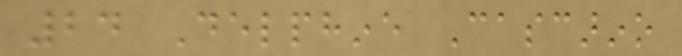24 Delphine Cascarino
